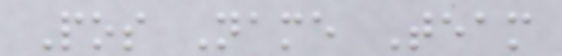Pos Name Team
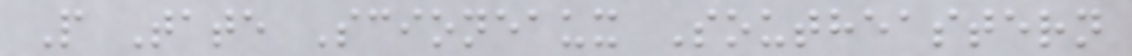P Tate Scioneaux Southeastern
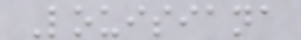Louisiana
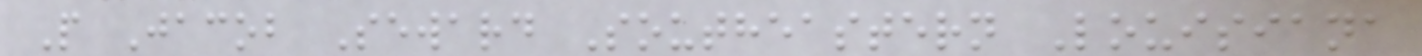P Jacob Seward Southeastern Louisiana
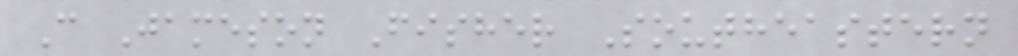C Jameson Fisher Southeastern
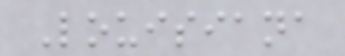Louisiana
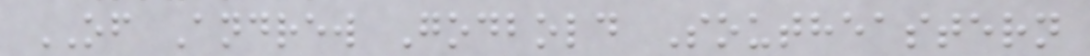OF Andrew Godbold Southeastern
